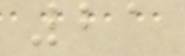21
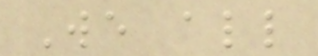We all
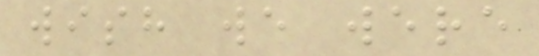wish we were
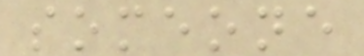someone
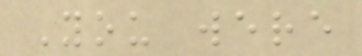You were
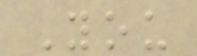You
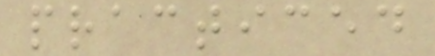practiced
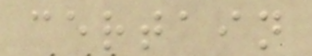certain
